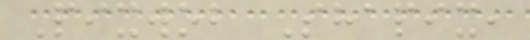Pixwob Shapix,
